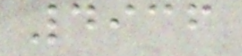4936
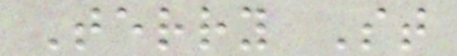Terry St
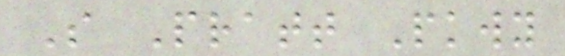S Pratt Pkwy
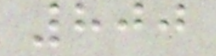800
